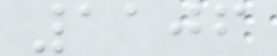1106
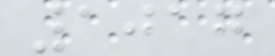1017
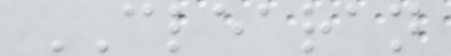CLEARAN
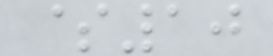$10
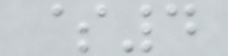$4
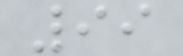99
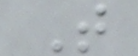T
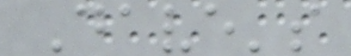Dave's
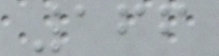166
